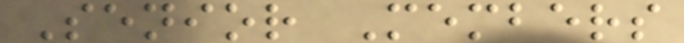Senior Members
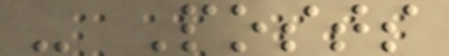- Posts
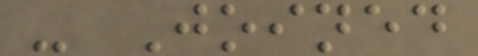- Joined
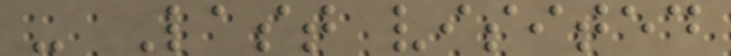- Last visited
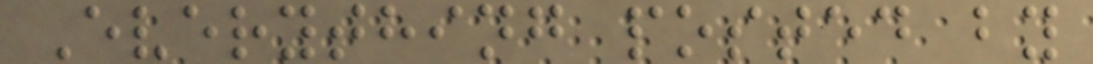Everything posted by
